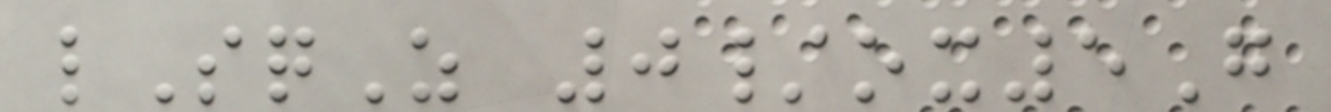lSqZ 0/ox5G
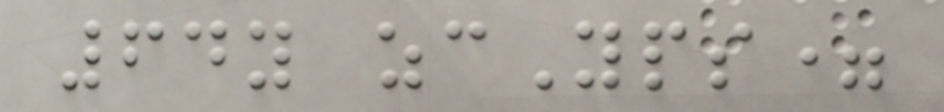64y zcYps=
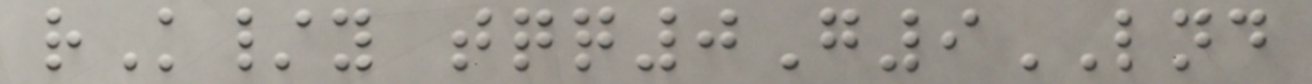rK/y tqq0G9LND
